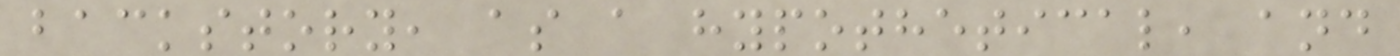backstory, as a hypothetical, and
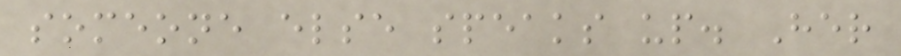someone else speaks up. Her
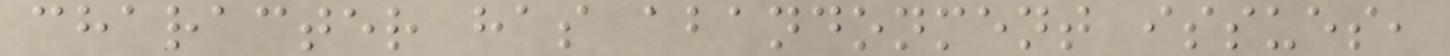character has abandonment issues,
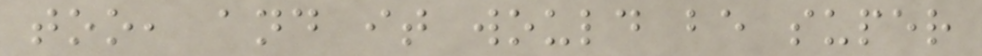too, and it would be super
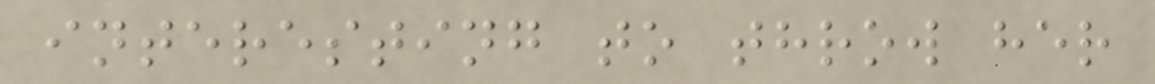interesting to throw her
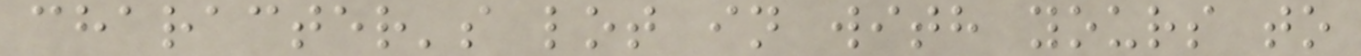character's lot in with yours to
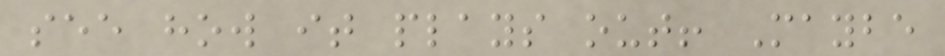see how it plays out! Maybe
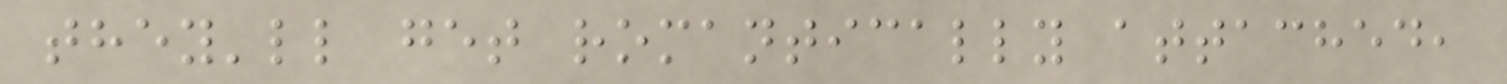they'll get romantically attached,
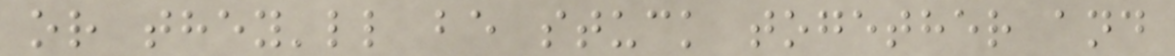or they'll be stuck together and
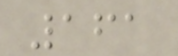161
